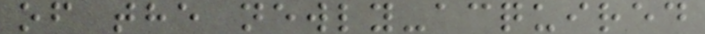of the newly-acquired
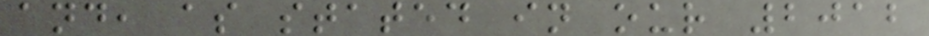and, as stated in our 2012
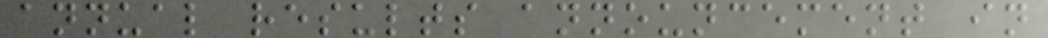annual results announcement in
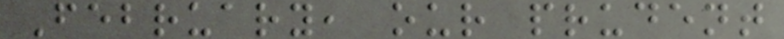February, our prudent
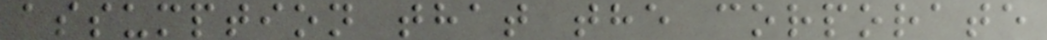assumption that the corporate
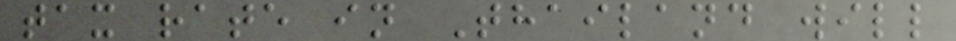tax rate in Thailand will
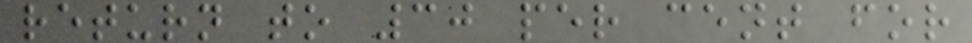return to 30 per cent for
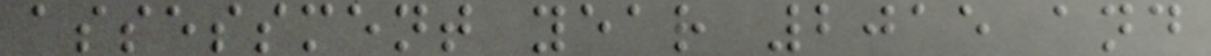assessment year 2015 and
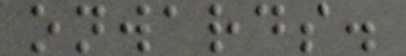onwards.
